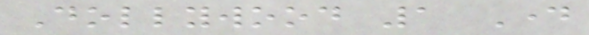Dollywood 1 Day
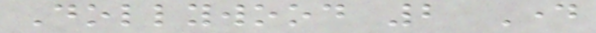Dollywood 2 Day
